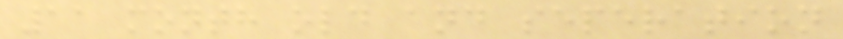11 month old and seperation
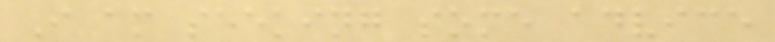I am seeking some advice
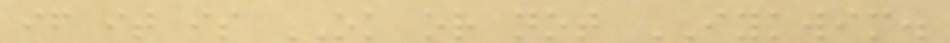if it is OK or not IYKWIM.
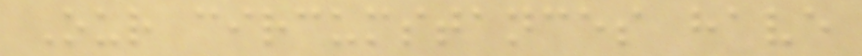Our circumstances have
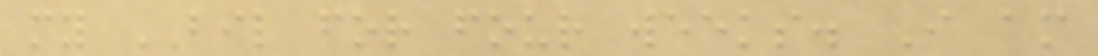my BIL for four weeks. I am
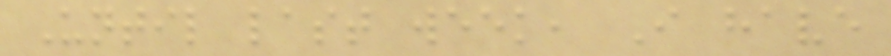Until last week, I have
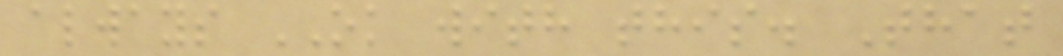always OK with this. That
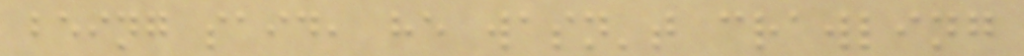being said, he wasn't crawling
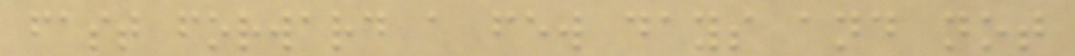fast forward a few days and not
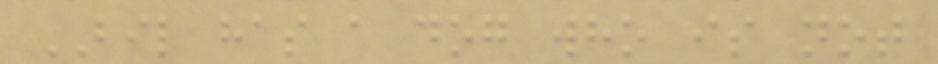BIL has a dog who is not
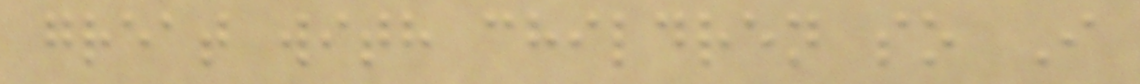great with children so I
